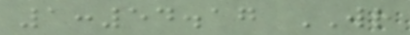1:54.17 WR
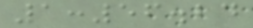1:56.24
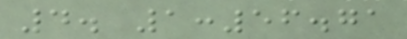4. 1:56.71
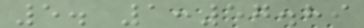5. 1:57.89
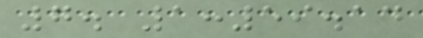7. 1:59.14
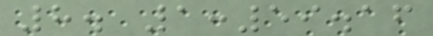8. 1:59.16
